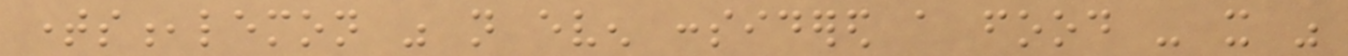times,lemon was not even considered a food - it was
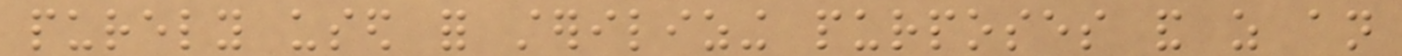purely used for sterilizing purposes and as an
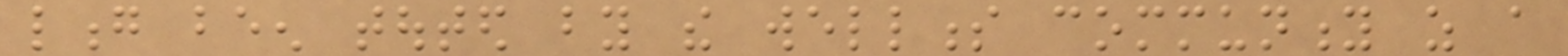long been touted by the wellness community as a
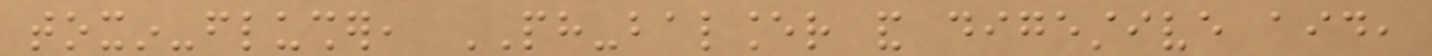toxin-flusher, PH-balancer and digestive aid,
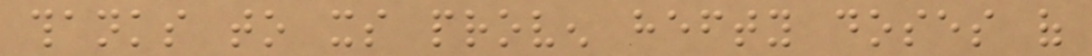thanks to its proven hefty doses of
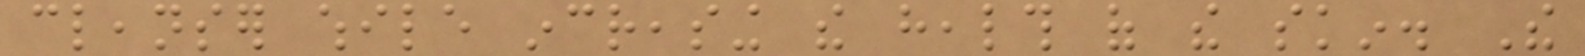cleanser while increasing the health of the skin. The
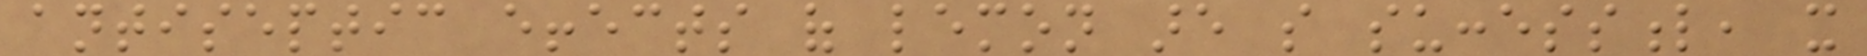antiseptic effects of lemon are so successful, it
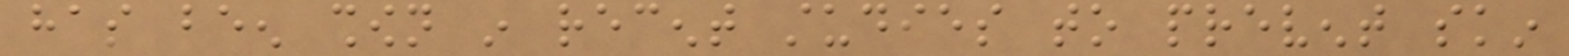has been shown in recent studies to prevent skin
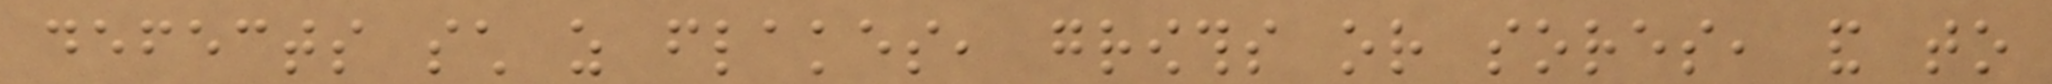defects such as flakes, growths or sores, and to
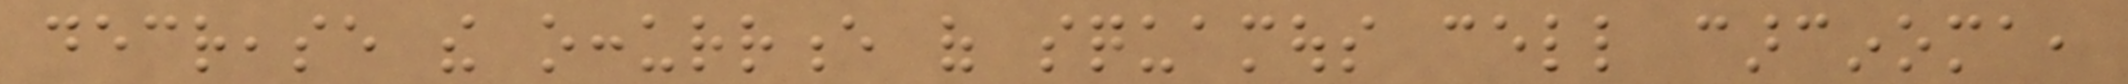decrease the occurrence of squamous cell carcinoma,
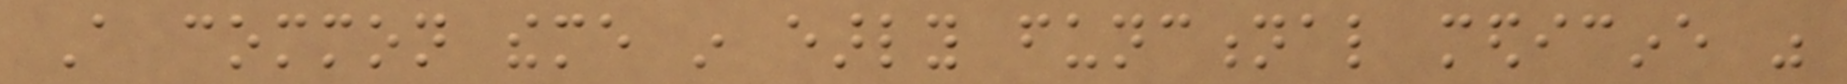A common theme in early functional medicine was
